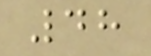48
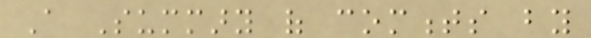A Summary of comments by
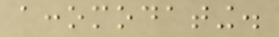accomodating.
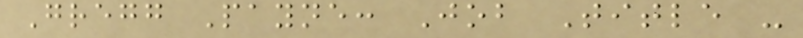Gregg Payne: Job Title -
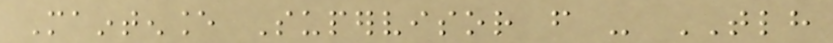Maintenance Supervisor from - TLH
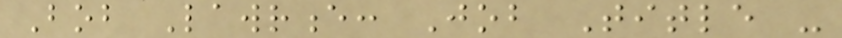Bob Lawrence: Job Title -
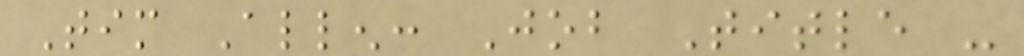Tim Allen: Job Title -
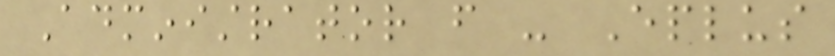Administrator from - Eplus
